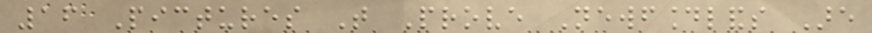16 Pictures That Prove Newfoundlands Are
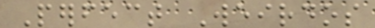Perfect Weirdos
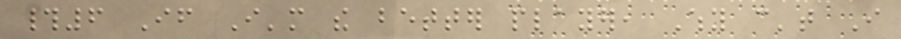#6 If I'm the better player, Why can't I
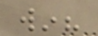win?
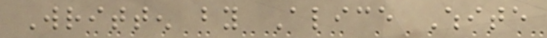Written by Alice White
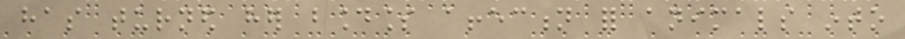has turned her boundless affection for animals into
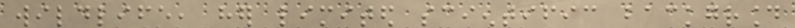wildlife, her limited scientific background
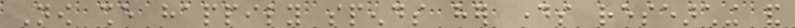Now she happily spends her days researching and
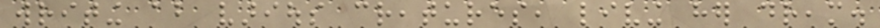writing about various creatures, living her dream.
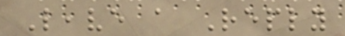Leave a Reply
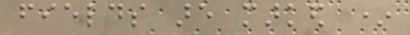fields are marked *
